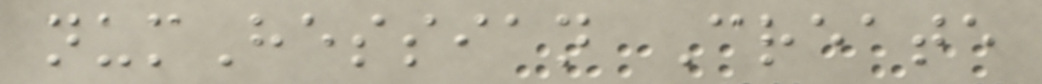numHessian Create
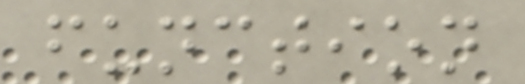function
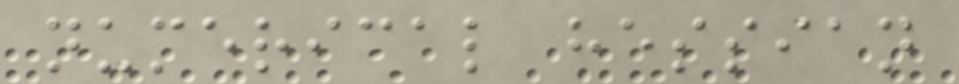numerical hessian
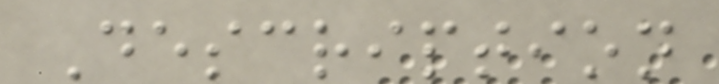Description
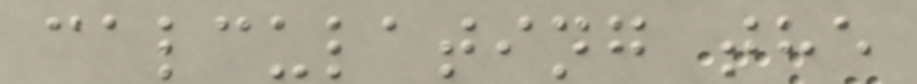calculating the
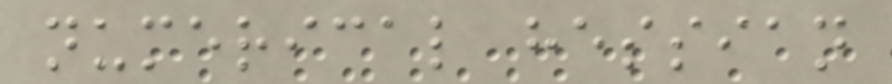numerical hessian
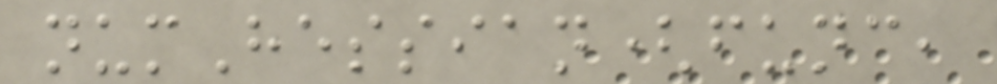numHessian(func,
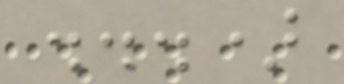...)
